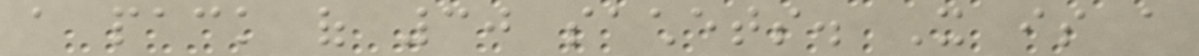a pack of 30 sachets. It is a
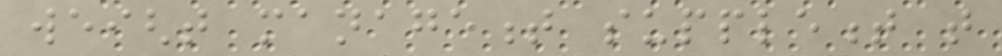weight management supplement that
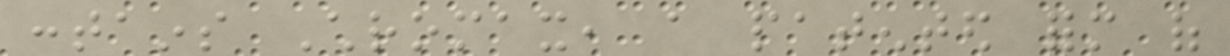contains Chromax, a patented form of
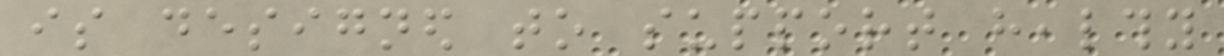is designed to support healthy
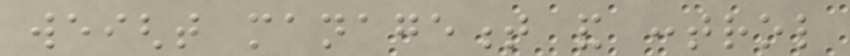weight management and control
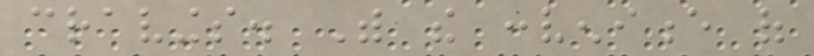cravings. With the convenience of
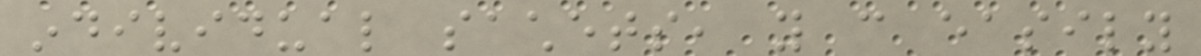individual sachets, you can easily
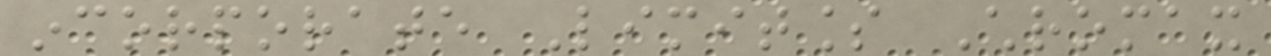incorporate Limitless Chromax
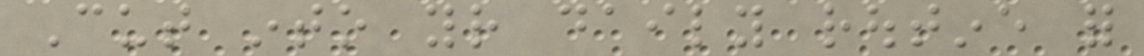Cut into your daily routine for
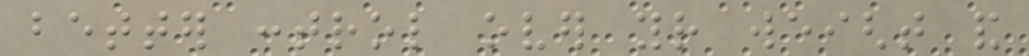better control over your weight and
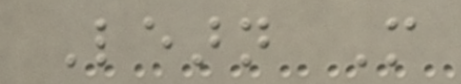Learn More
